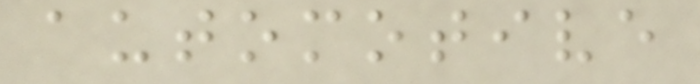automotive
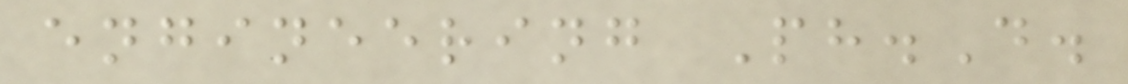engineering Ph.D.
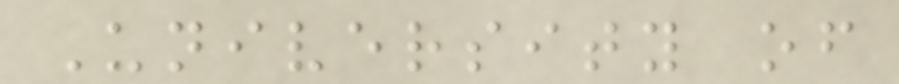University of
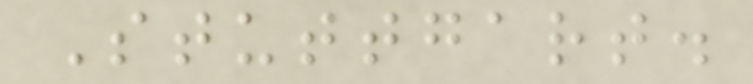Stuttgart.
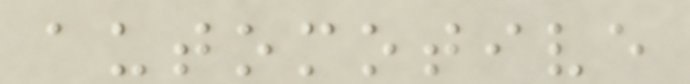automotive
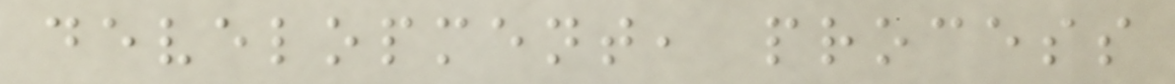development, process
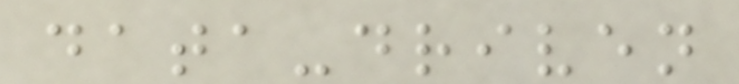data-driven
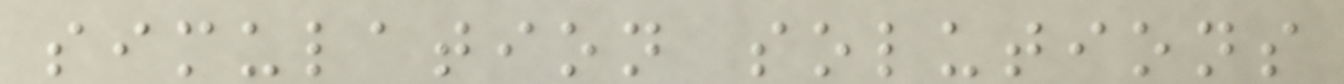simulation solutions
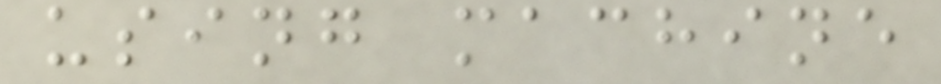using machine
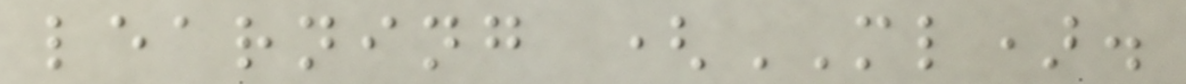learning (ML).
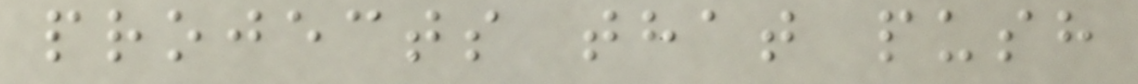projects that push
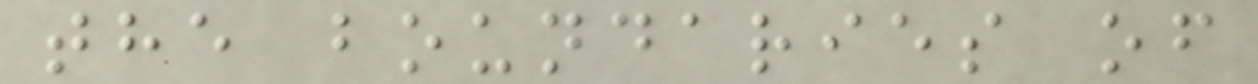the boundaries of
